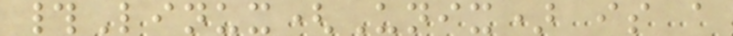#Linux(Unix) is a
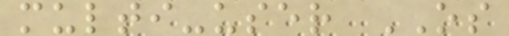multi-user OS
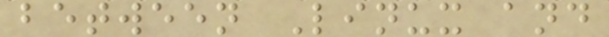between Linux and
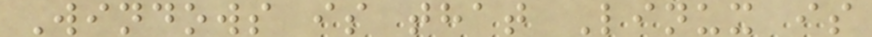Windows is that Linux is
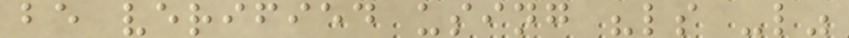be verified using "ls -l"
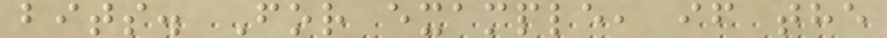bits. For example, if the
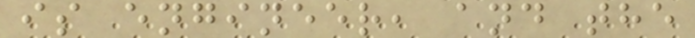is engineer, and the
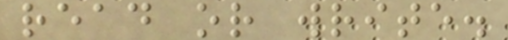read or write.
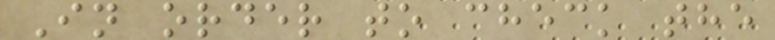In order to check the
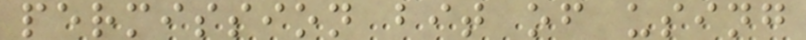permission bit of using
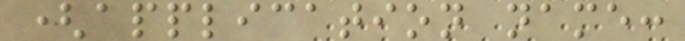(application name:
